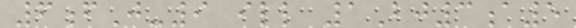6fJ-9 ill 1Bj3a5
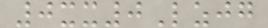0xx0Lzjg
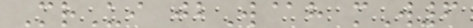MrUi jbW@h mW6
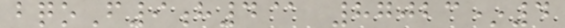bqoF9h4@ 87023*4
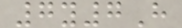7y7H
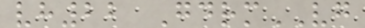vh22 GdrmVG
